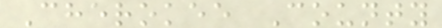Cherokee County
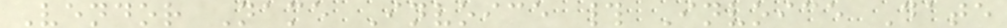Vendor Name Invoice # Invoice Date
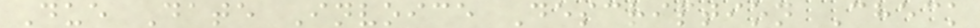Due Date Invoice Description Check
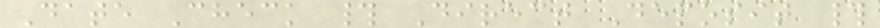Date Check # Direct Deposit #
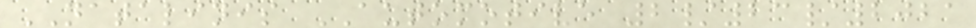NATALINIS AUTOMOTIVE 2/23/2021
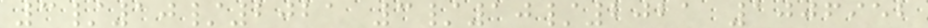3/10/2021 3/10/2021 1006952
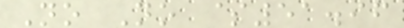No No $51.96
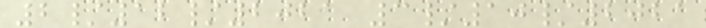2/12/2021 3/10/2021
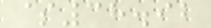$38.92
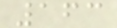163
